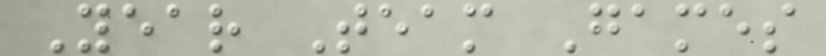Year Team Games
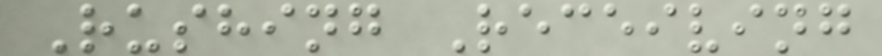Rushing Receiving
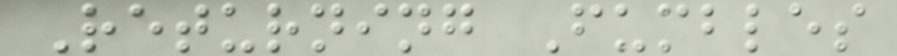Returning Fumbles
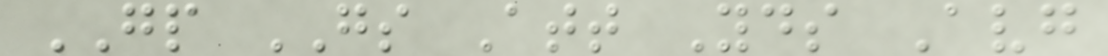GP GS Att Yds Avg
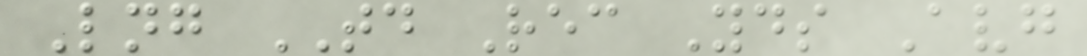Lng TD Rec Yds Avg
